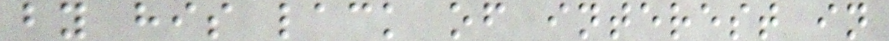by his lack of interest in
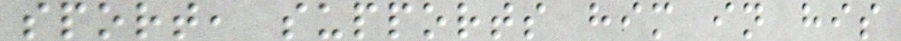sport, supports him in his
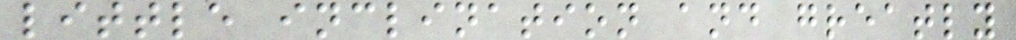little inclination and greatly
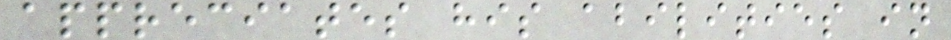appreciates his abilities in
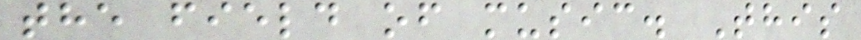the field of music. This
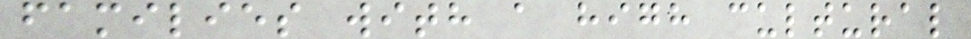families with a high cultural
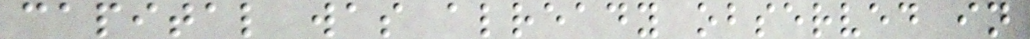capital was already observed in
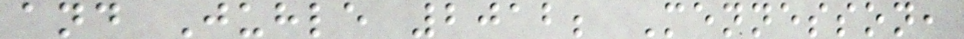and Juhle 2012; Mennesson,
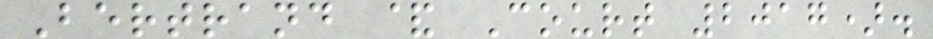Bertrand & Court 2017).
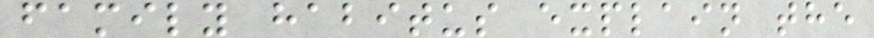family habitus explain the
